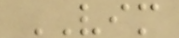VIM
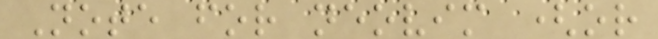Note for neovim (or
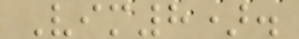Vim8).
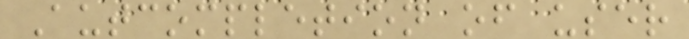Autcompletion of user
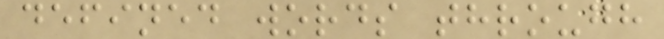defined words through
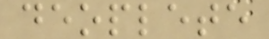deoplete
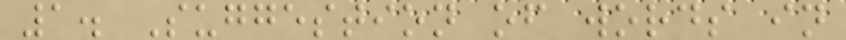1. Suggestion of words in
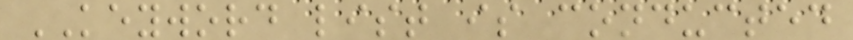KEYWORD list is conducted
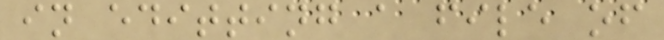in editting a file of
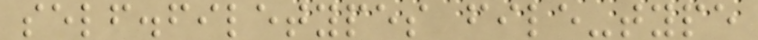self.filetypes file-type
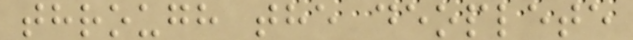through the deoplete
